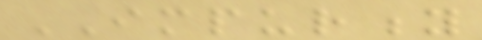IMPURITY
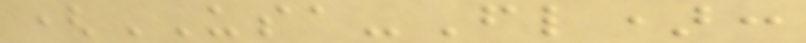(USA-Fl):
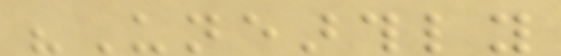"Unearthly
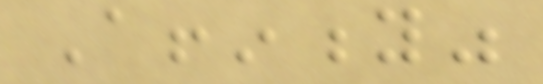Affinity"
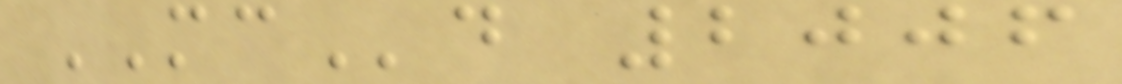MCd 2006
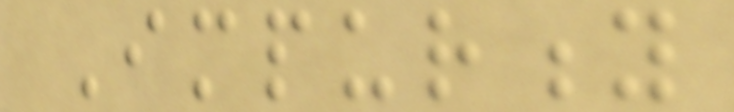Impurity
